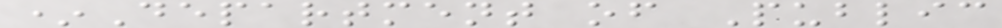*Department of Public
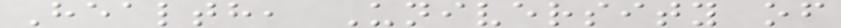Health, University of
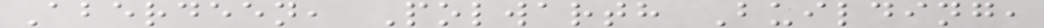Aberdeen, Polwarth Building,
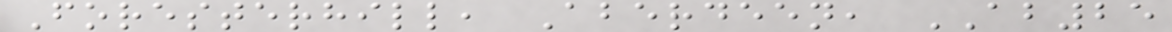Foresterhill, Aberdeen, AB25
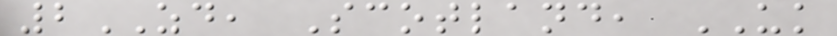2ZD, Scotland, UK
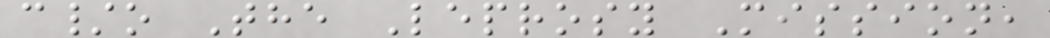c/o The Leprosy Mission,
